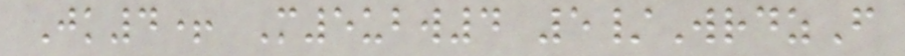Jk4+ M5ubw4 5/WrdzF
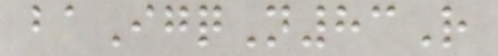baIgqN83R
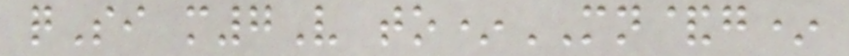qSi m7V to*MN&g*
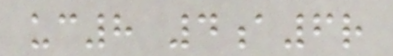uc8 4a6r
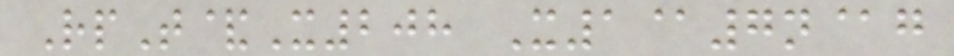RpT&X208 X1@7n@g
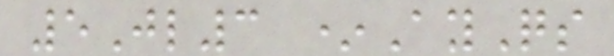5Jl3 *AyQs
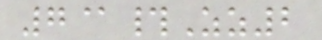7@#Zz2
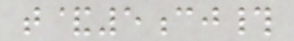t&5cj#
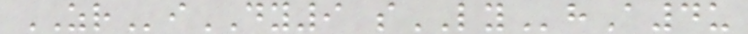ZRiDY9 sLYhA4u
